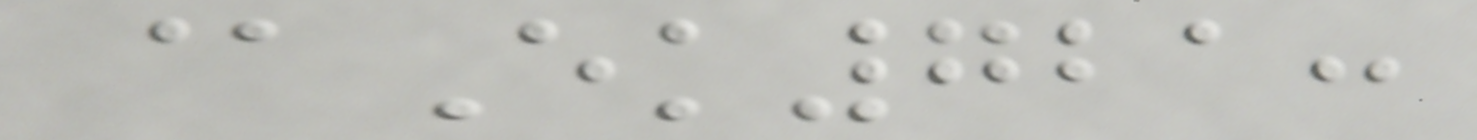@Ek721:
